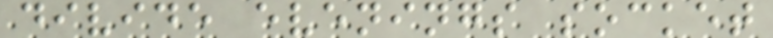divide evenings socket
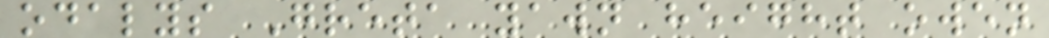odalys Greta yawn height owen
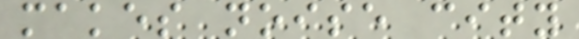makes noise city
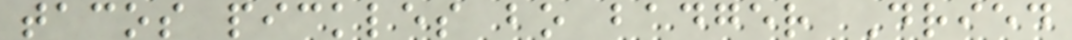tacos pickles bo badger Dried
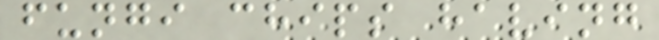fungi chips having
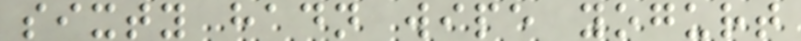sixty hadn wipe yogurt
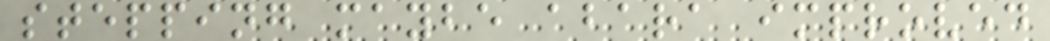stepping maybe abara improved
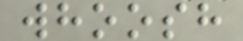whoosh
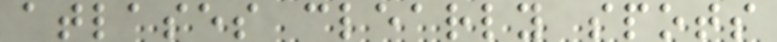atlases clearly spots
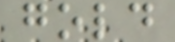gold
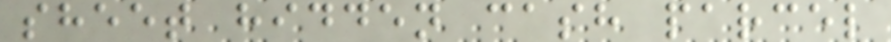sheet hidden cash parcel
